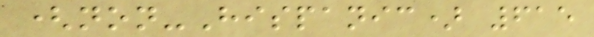(non-Hispanic) 615
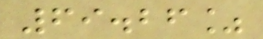69.26%
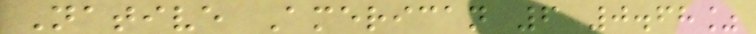Native American 6 0.68%
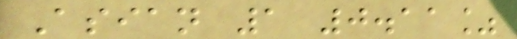Asian 1 0.11%
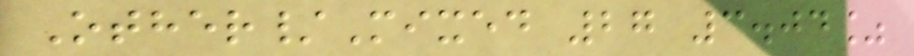Other/Mixed 27 3.04%
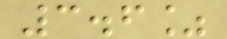3.6%
